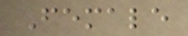Female
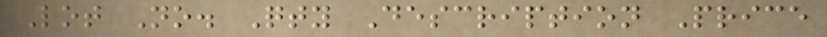Lot No. Qty Description Price
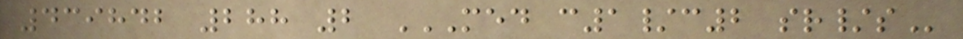439842 288 2 MED C1/C2 SR/S
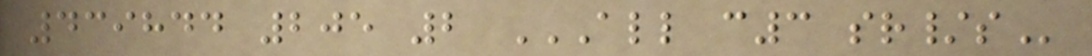439844 205 2 ALL C3 SR/S
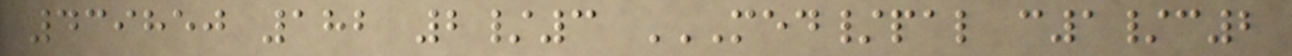439850 182 2/3 MED/PAL C1/C2
